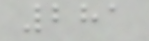281
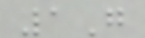1G
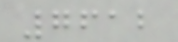7612
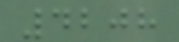4208
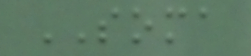SOMA
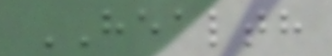HEALTH
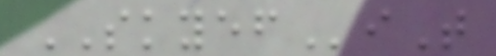SKYEFiT
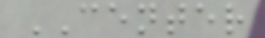CENTER
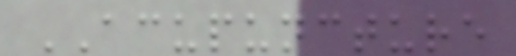ACUPUNCTURE
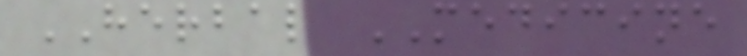HERBAL MEDICINE
